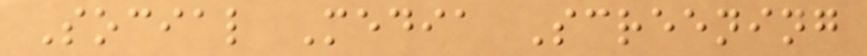Social Media Screening
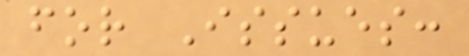for Issues:
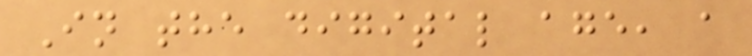In the digital age, a
